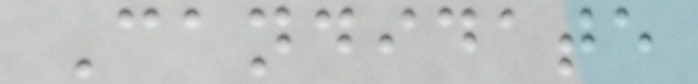Candidate
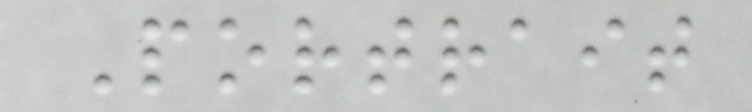Portrait
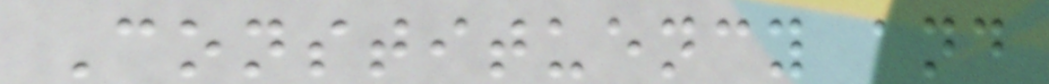Constituency and
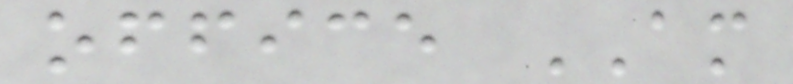office AM
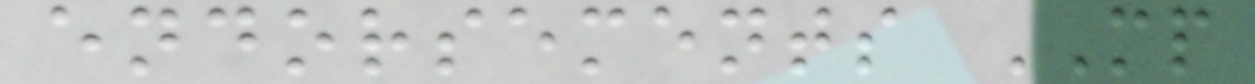endorsements MP
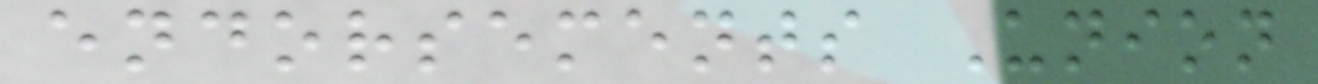endorsements Union
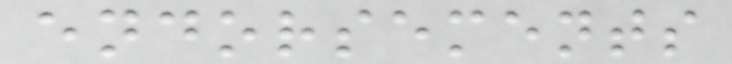endorsements
